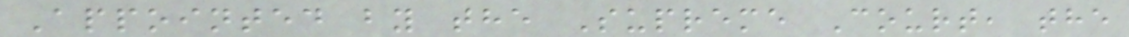Appointed by the Supreme Court, the
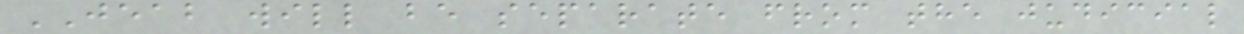JEAB will be separate from the judicial
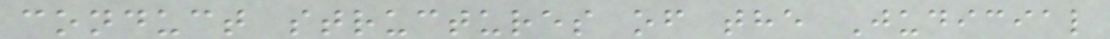conduct structures of the Judicial
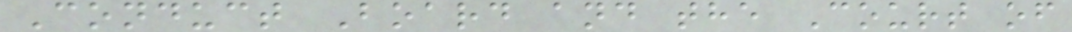Conduct Board and the Court of
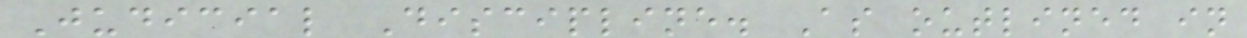Judicial Discipline. As outlined in
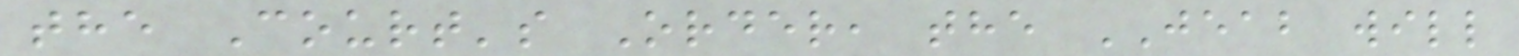the Court's Order, the JEAB will
